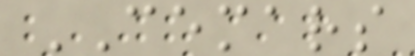CEMARS
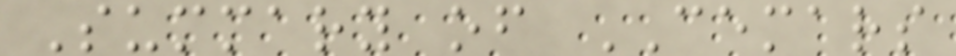Summary of CEMARS
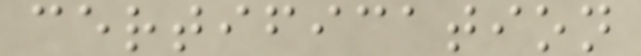certification
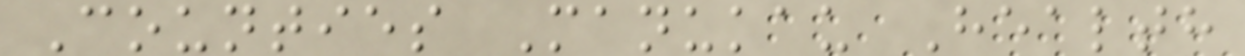Counties Manukau Health
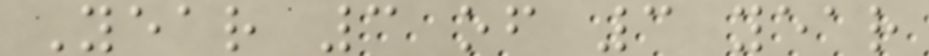Year 3 of 3 year
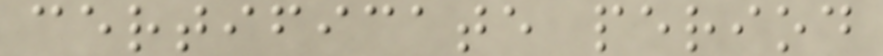certificate period
